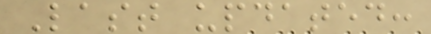Last updated:
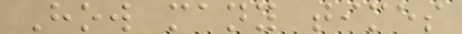How many times
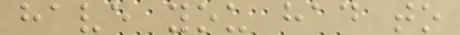have you had to
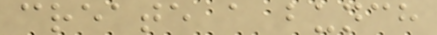create a bunch
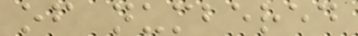of numbered
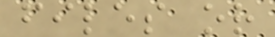files or
